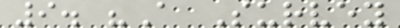9. "A Survey
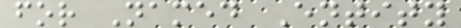for Named Entity
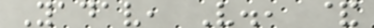Yadav, V., &
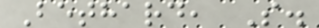Bethard, S.
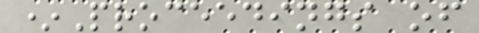*Proceedings of
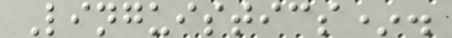Linguistics*.
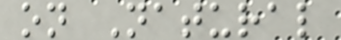on Natural
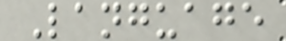Language
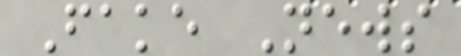Fake News
